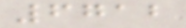6712
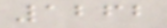1262
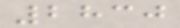2830
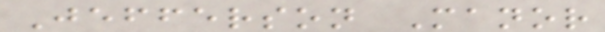Jefferson Manor
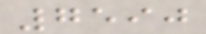7590
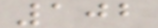102
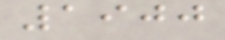1900
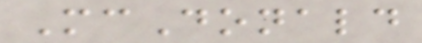McDonald
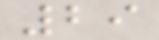29
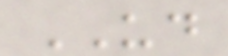UD
